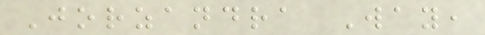Jorzandra Way,
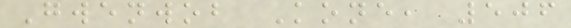Gwenwob Kone, 506
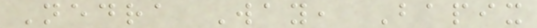Nedra Way, Bapix
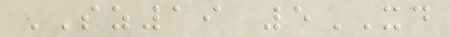SZ19 5XD
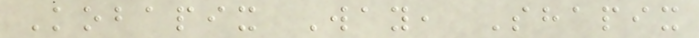Kobapix Way, Shapix
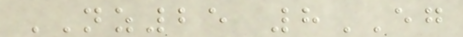NZ25 8EG
